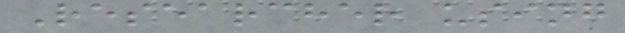Researcher using
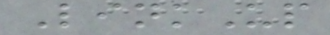LinkUp
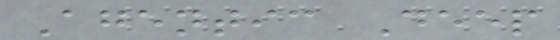Agentic Deep
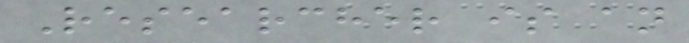Researcher is an
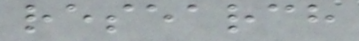research
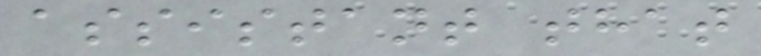assistant that
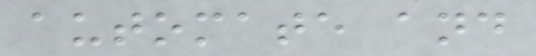automate and
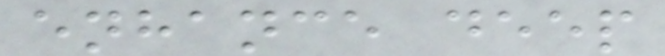enhance deep
